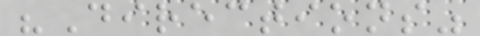"Directions"
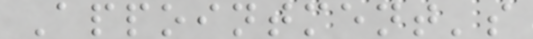Appointment's
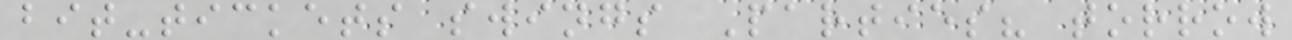bit-tickets swings Parties? torrow
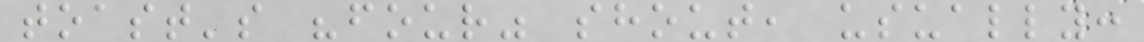toast's "four" shout, usually:
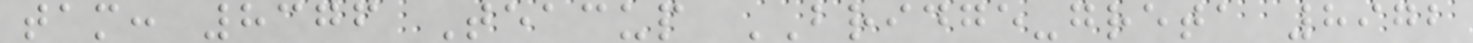tam: 8376 Teacup BRIDGE-greta 8972
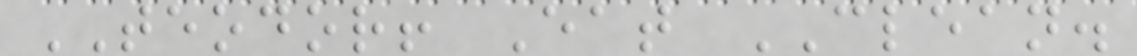TEODOR! Eat CLEAN.
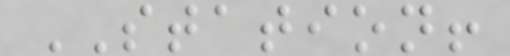STATION!
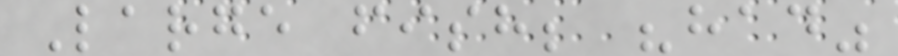Large fish; "had"
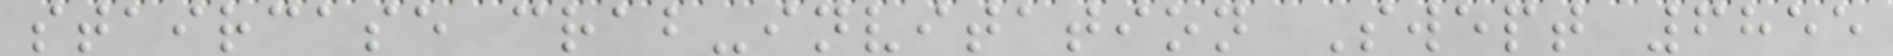staircase crab-invitation Swept 6855
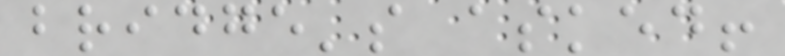bridge's asked!
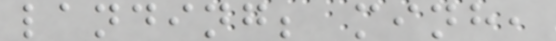landing; minh,
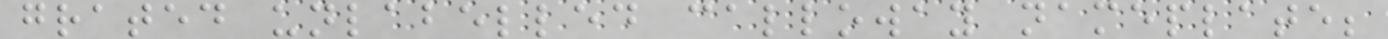grated unlabelled calloway nameplate;
